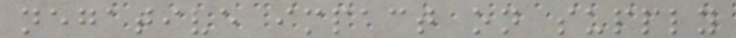negative impact on supply
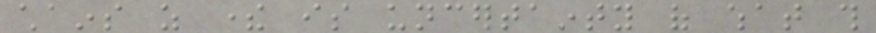chains as there is uncertainty of what this
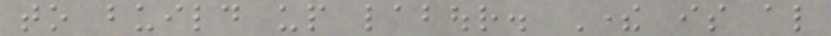to build up labour. There is also
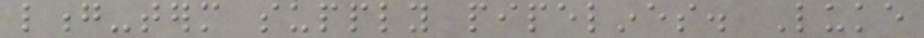long-term supply pipelines. Luke
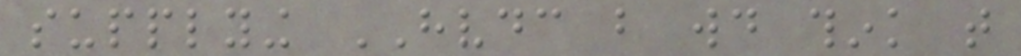supplying HVDC but would think that
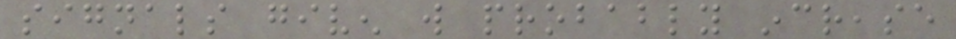signals given will probably increase
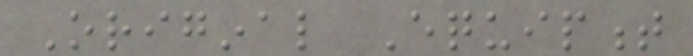Original Equipment
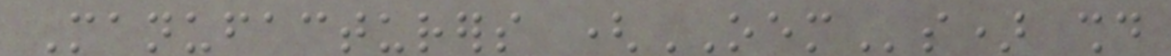Manufacturers (OEMs) should
